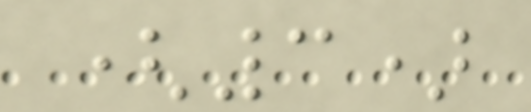(3)
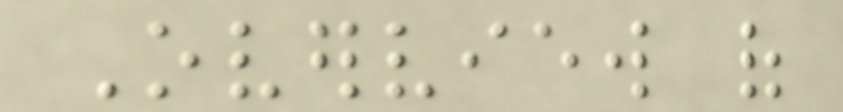Overview of
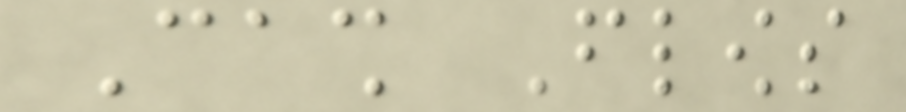Cash Flows
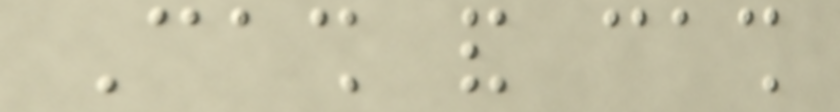Cash and cash
